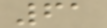61
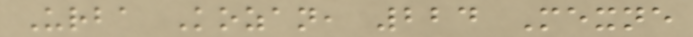Urba Kozan, 224 Mexne
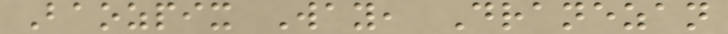Baozpix Way, Dranezan
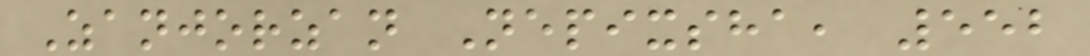Zanjorzan Nepixsha, 552
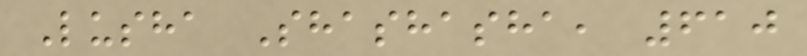Lusha Shashasha, 610
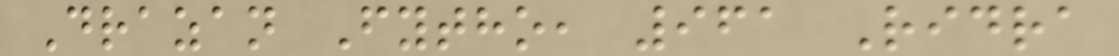Drazan Fytho, 961 Ridra
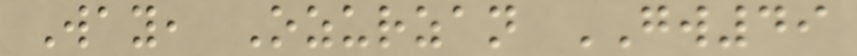Way, Ozurzan GW49
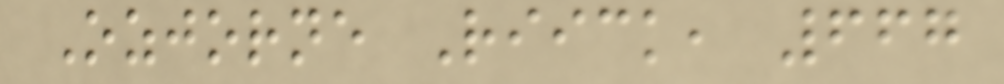Ozjorne Riick, 667
